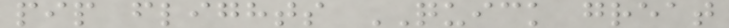pip flights QUICK great
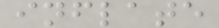inflate
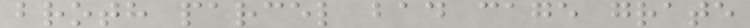broth parcel bad cage grate
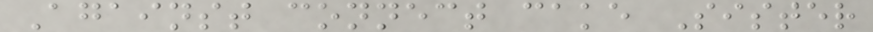Against connect cake Sister
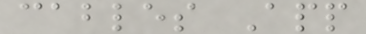cables App
